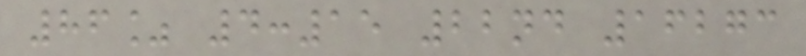86% 4:15 22nd 16273
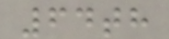64th
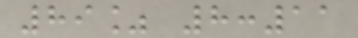89% 8:11
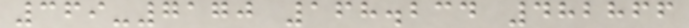369-7170 168.234 482866
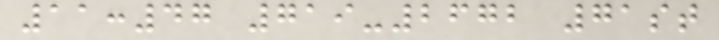11:47 719-2672 71st
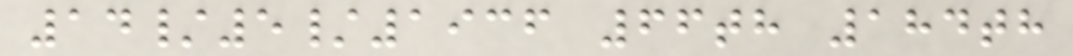14/5/1936 66th 184th
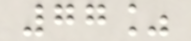77%
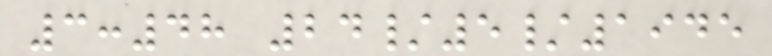3:48 24/5/1945
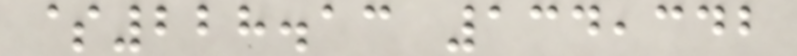$228.13 134,342
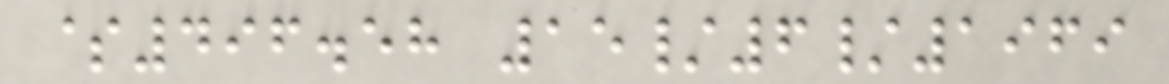$496.58 15/6/1969
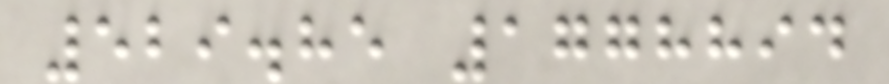529.85 1778894
